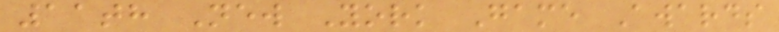11th New York Game Awards
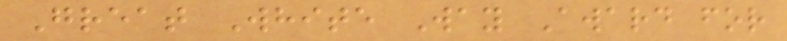Great White Way Award for
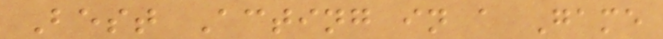Best Acting in a Game
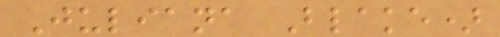Juliana Blake)
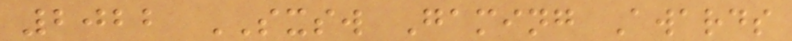2022 SXSW Gaming Awards
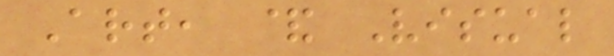Art, & Visual
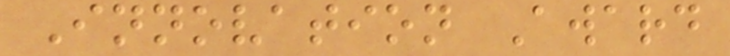Innovation Award
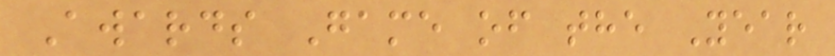Awards Game of the Year
